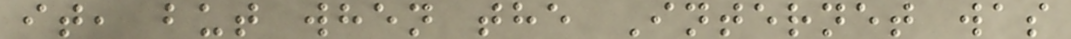it, but when the Internet was
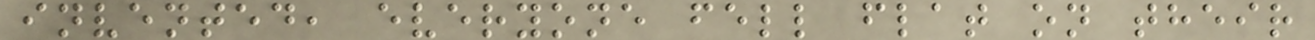invented, everyone fell flat on their
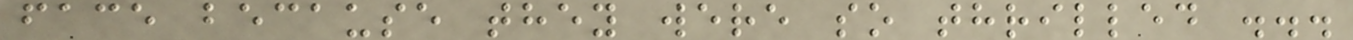face because they were so thrilled ...
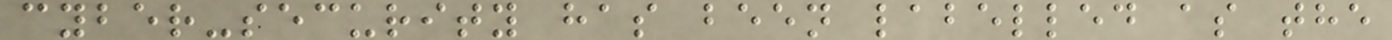cyber-security has been labelled as the
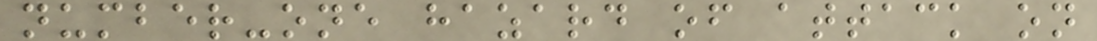number-one hazard of attack on
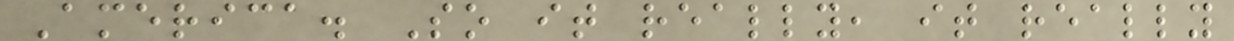America. So it really, it really
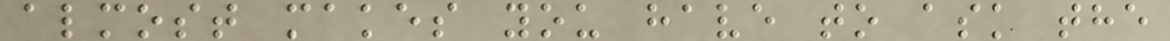almost makes you have to ask the
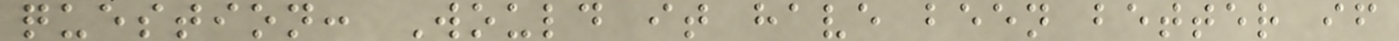question: Would it have been better if
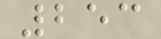253
